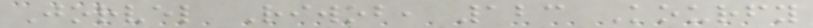Jorvel Riwob, 123 Kourfy
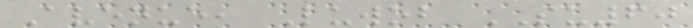Avenue, Luwob SU60
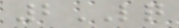2LQ
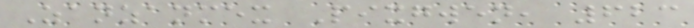Zanzanmex Pixgwen, 623
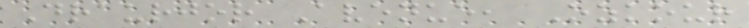Draurjor Avenue, Ozkour
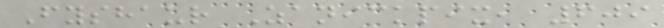Fyshaur Zanickpix, 609
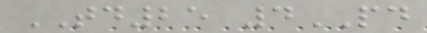TD25 4PD
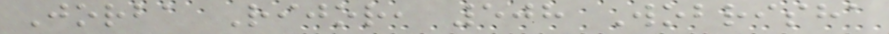Jorba Rijor, 508 Wobrisha
